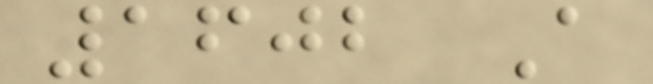1602 A
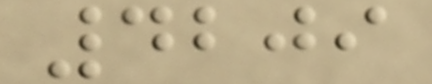4209
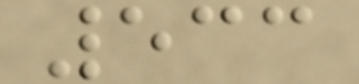533
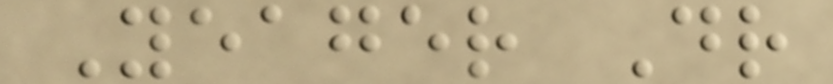Yeager Dr
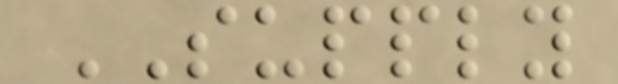SUPPLY
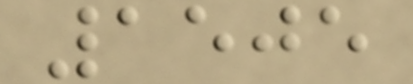1505
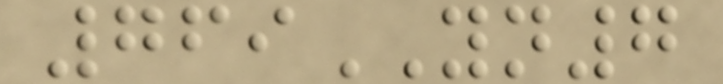769YN7
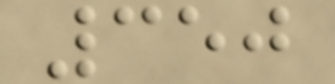350
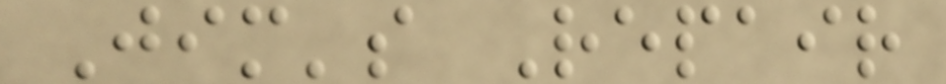Jim's Repair
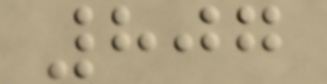807
